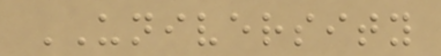UNIVERSITY
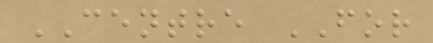CENTRE FOR
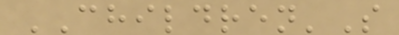CHILDREN'S
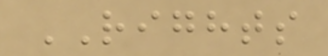RIGHTS
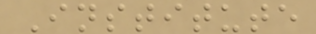Institute
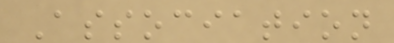Association
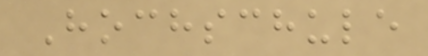Hochschule
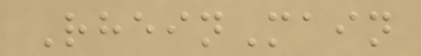RheinMain
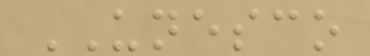UNESCO
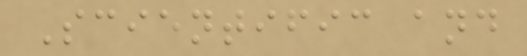Scientific and
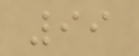99
